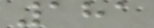181
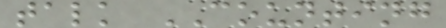talk COUNTING
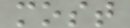most
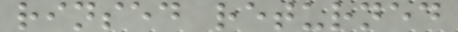rinsed returned
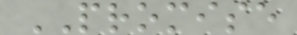PROMISE
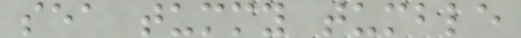sea tummy tumble
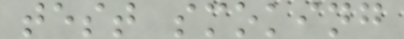test smoking
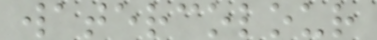watercolour
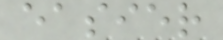easier
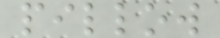pillow
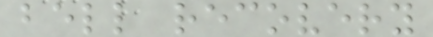bell recovery
